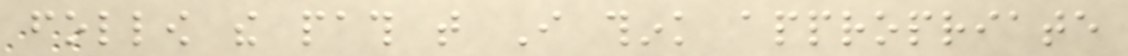follow the path that I think appropriate
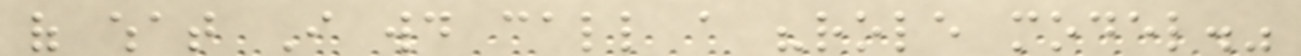of what I would call a "role model."
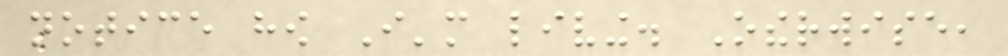notice how I'm living. Otherwise,
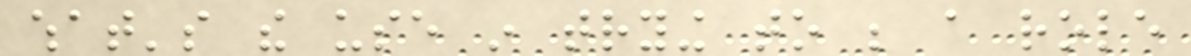what's the use in trying to be a role
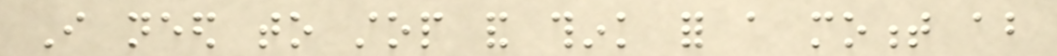I need to stop and think for a moment about
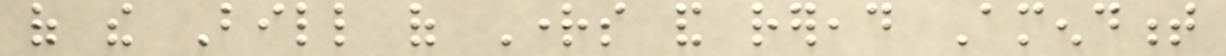of the Bill of Rights and reread Amendment
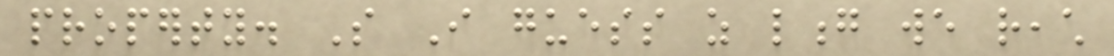property. So I guess as long we reach
